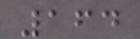164
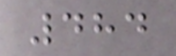484
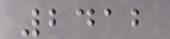2412
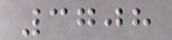3708
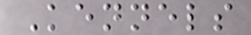Kennels
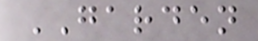GARDEN
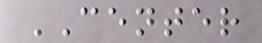CENTER
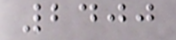2400
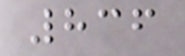836
